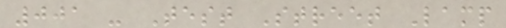001 - Test Street Lamp
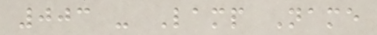003 - Lamp Name
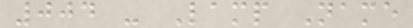004 - Lamp Name
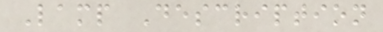Lamp Description
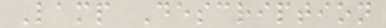Lamp Description
